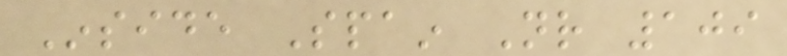Inside Spain Nr 109
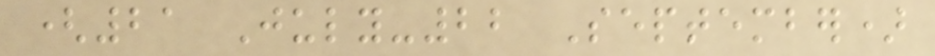(21 July-22 September)
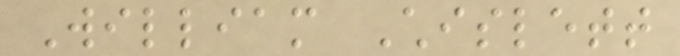William Chislett
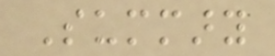Summary
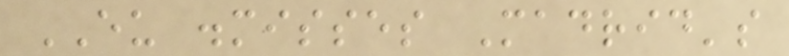EU dismisses Madrid's
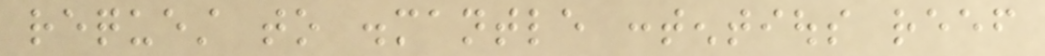request to dismantle contentious reef
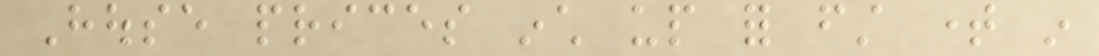House prices inch up for first time in
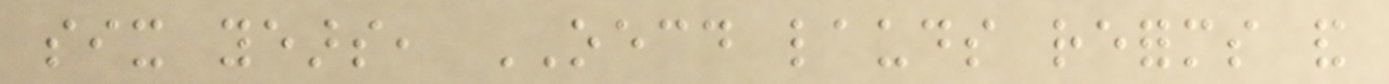six years, OECD lauds reforms and
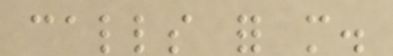calls for more.
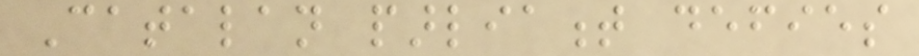Catalan parliament defies
